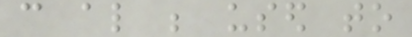can also be used to
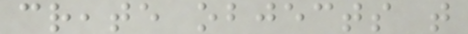create objects that
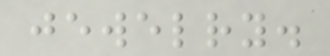jewelry.
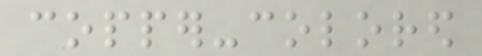copper-colored
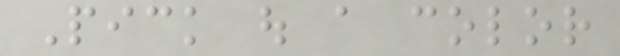Pick out a color
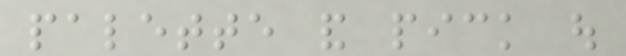palette and pick out
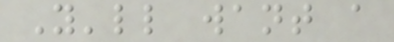You'll want a
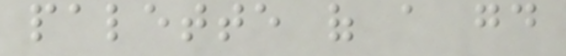palette of a good
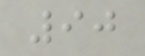90
